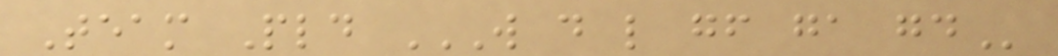Team Pld W D L GF GA GD
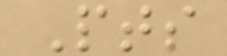Pts
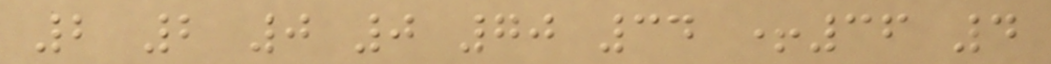2 2 0 0 70 34 +36 4
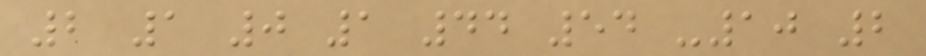2 1 0 1 44 54 -10 2
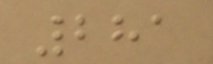281
